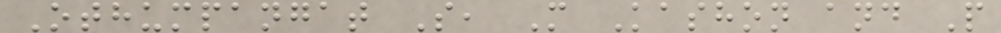Othumpangat S, M Kashon and P
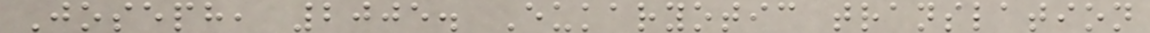Joseph, 2005. Eukaryotic translation
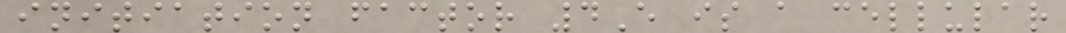initiation factor 4E is a cellular
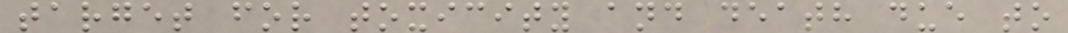target for toxicity and death due to
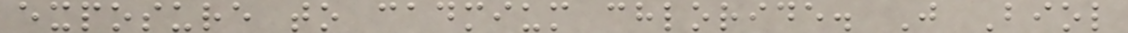exposure to cadmium chloride. J Biol
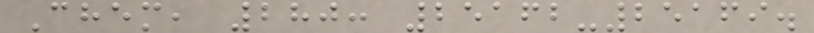Chem, 280: 25162-25169.
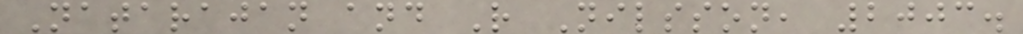Natarajan and R Nilsson, 2003.
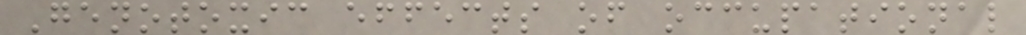Genotoxic effects of occupational
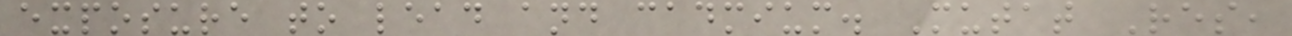exposure to lead and cadmium. Mutat Res,
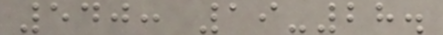540: 19-28.
